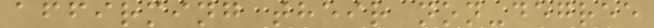affirming their non-degree
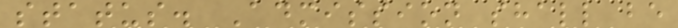status. Admission shall be
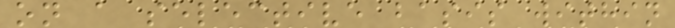on a selective basis within
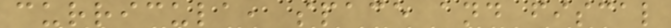curricula, space and fiscal
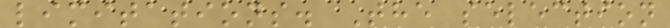limitations. The selection
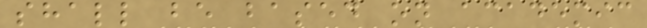shall be based on academic
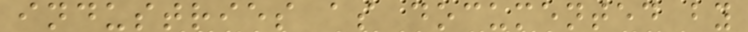industries as documented by
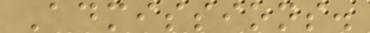Admissions.
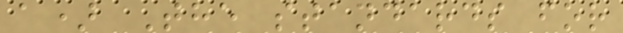a) The standards for
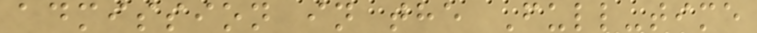admission in the Full-time
